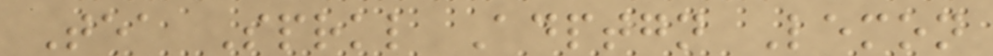Tea Sprkl Adptgn Lemon
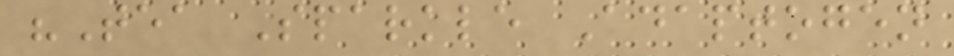"Tea Sparkle Adaptogen
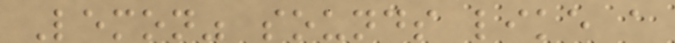Lemon" sounds like a
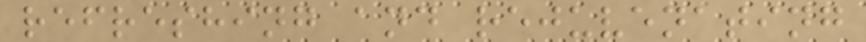refreshing and rejuvenating
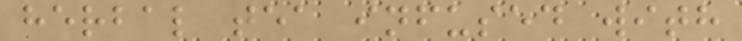herbal tea infused with
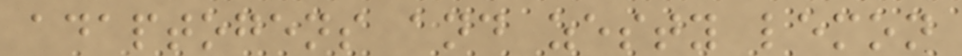adaptogens and zesty lemon
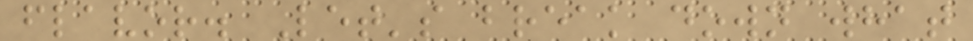flavor. Let's break down what
